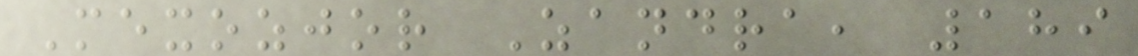Mexozjor Zandra, 189
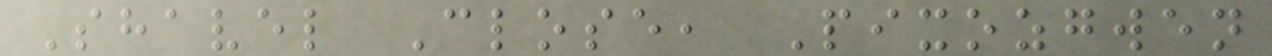Shavel Close, Pixozgwen
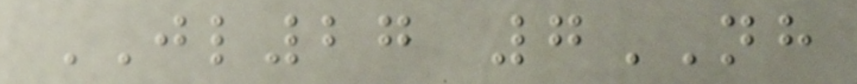JL27 7NH
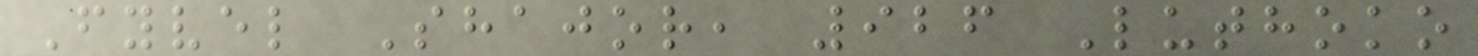Fyvel Shajor, 926 Luthoko
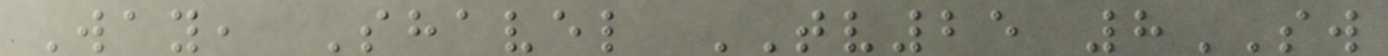Way, Shavel TV25 8SW
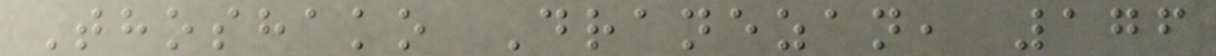Thoshako Dranezan, 176
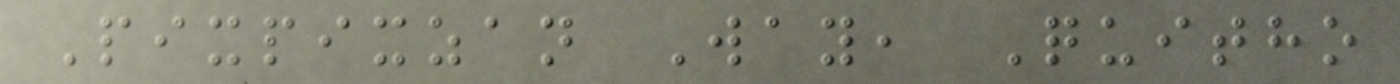Pixpixzan Way, Quitho
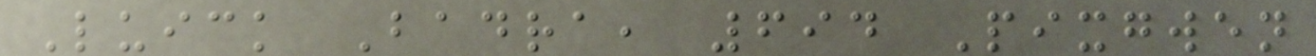Luick Badra, 694 Pixgwen
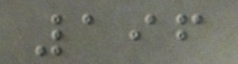196
